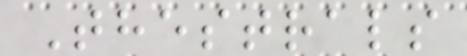Thestrals
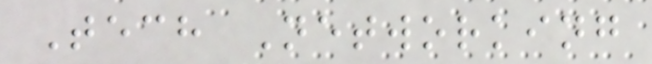Tech Networking
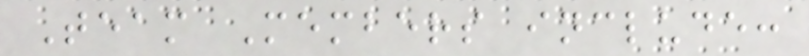Team Members include:
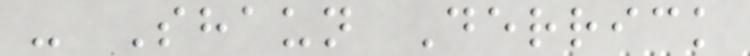- Shaun Derrick
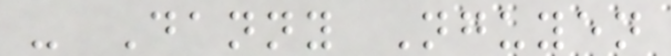- Danny Nguyen
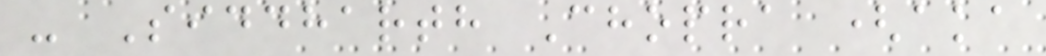- Siddharth Chopra (aka
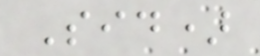Sid)
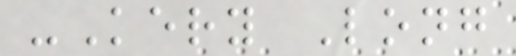-Kery Long
